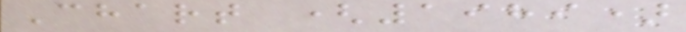Chart (1989)
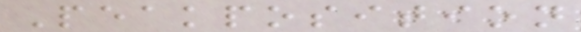Peakposition
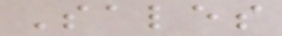Sales
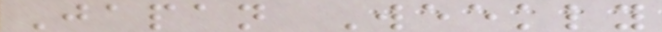Japan Weekly
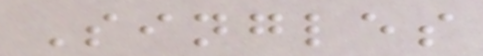Singles
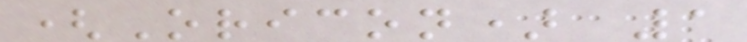(Oricon) 1
